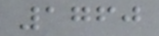1760
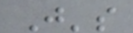J's
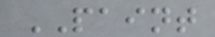PAINT
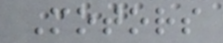Motors
